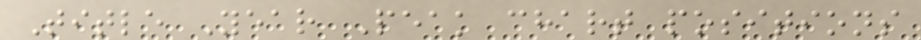Title Year Peak chart positions
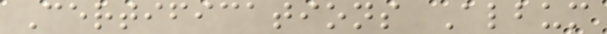Certifications Album
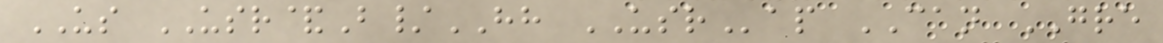US USR&B/HH USRap CAN GRE
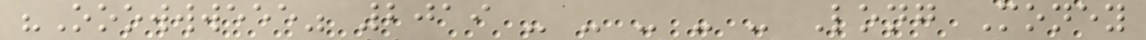"Ooowwweee" 2019 - - - - - Long Money
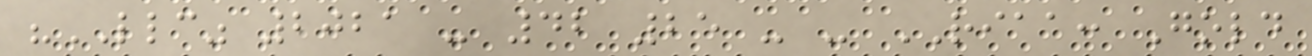"LLC" 2021 - 42 25 - - RIAA: Gold
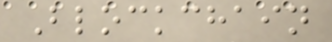Blockchain
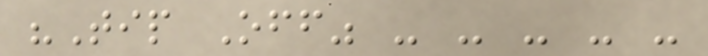"Tip Off" - - - - -
